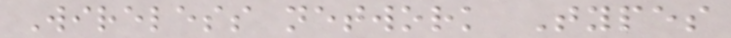Wireless network Types
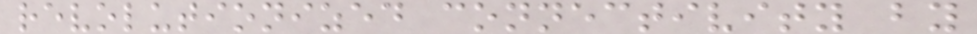revolutionized connectivity by
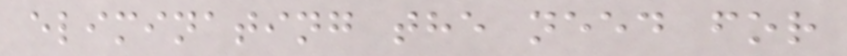eliminating the need for
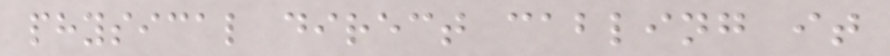physical direct cabling it
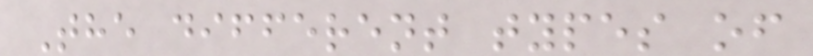The different types of
